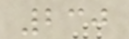230
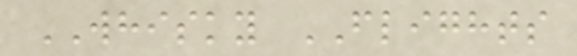WHISKY FLIGHTS
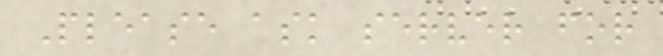Please ask server for
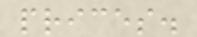prices.
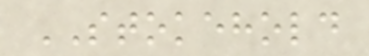STOKEHOLD
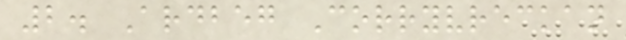2. Ardbeg Corryvreckan
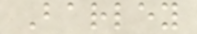Barley
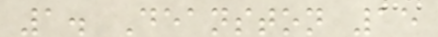1. Deanston 15
